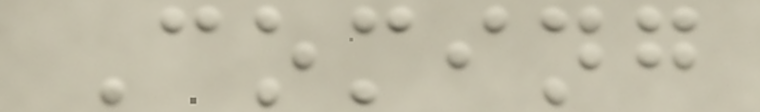Coming
